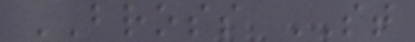BROSS ST
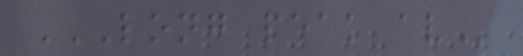LONG PEAK AV
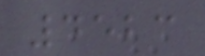4523
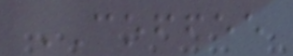COFFEE
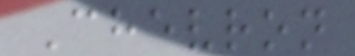Chevron
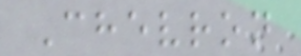Chevron
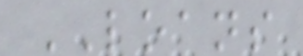LOANS
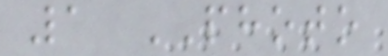1 PHOTO
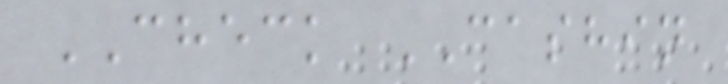CHECK CASHIN
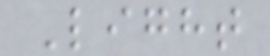Light
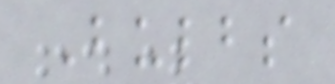Bulbs
